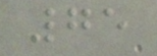75
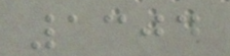1304
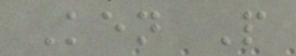Ken P
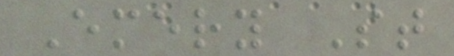Emery St
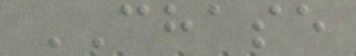CHASE
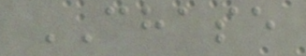CHASE
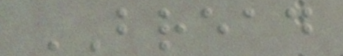BREAD
